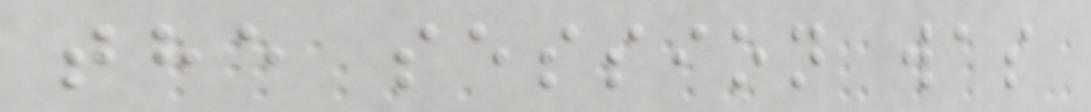the session was
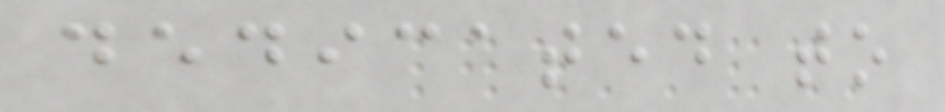dedicated to
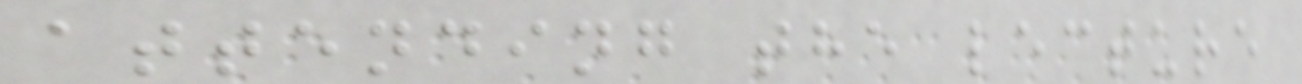attending the lecture
